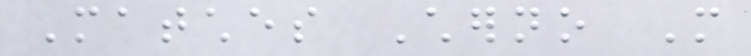Matches Cherno More
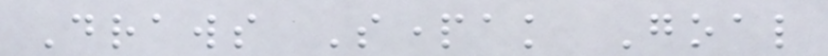Draws Spartak Goal
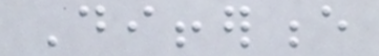Difference
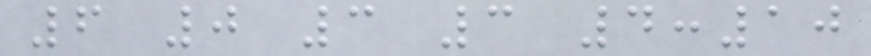6 0 3 3 4:10
